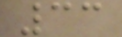33
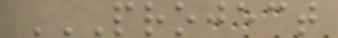PROJECT
